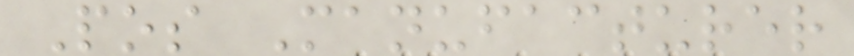Pos Manufacturer
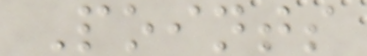Points
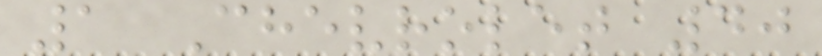1 Chevrolet 40
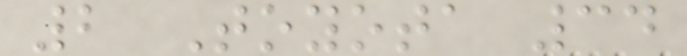2 Toyota 34
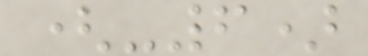(-6)
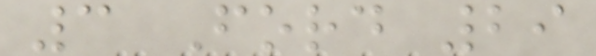3 Ford 29
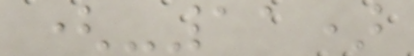(-11)
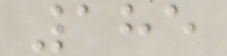185
